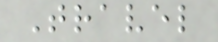Travel
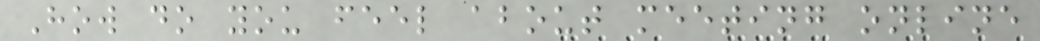How do you feel about meeting online
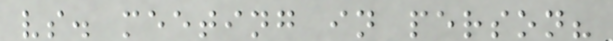vs. meeting in person?
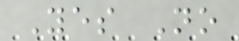Yes No
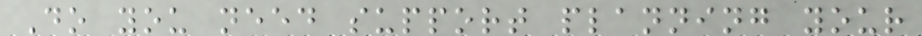Do you need support planning your
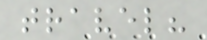travel?
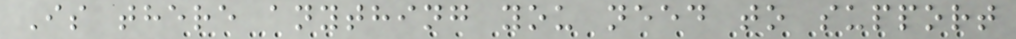Is there anything you need to support
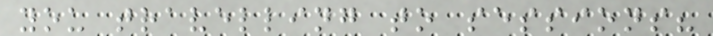you travelling to sessions?
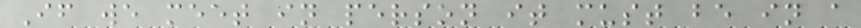If we meet in person it must be in a
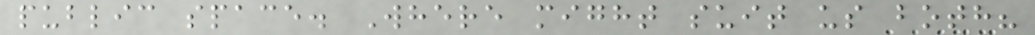public space. Where might suit us both?
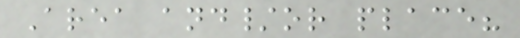Area and/or place?
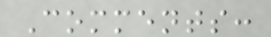Comments:
